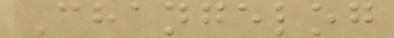Changelog
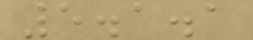5.1.1
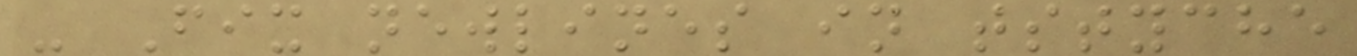- Fix newlines in tstyche
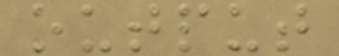output
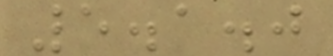5.1.0
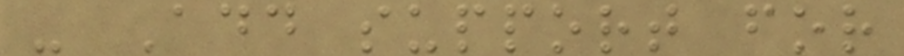- Add support for
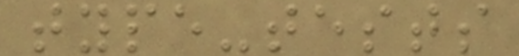type-tests
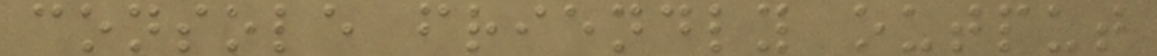console friendly output
